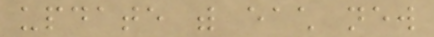update with each new
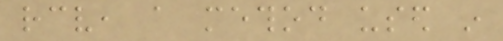receive, a method used in
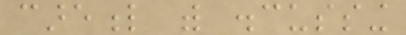careful with discussing
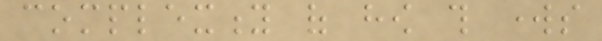complexity of how this works
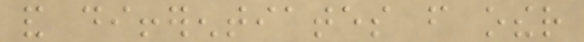and differentiates from other
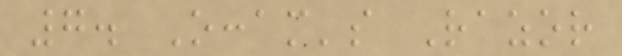7. Occam's Razor
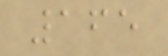165
